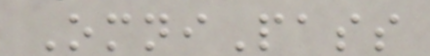OmniPass
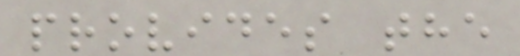provides the
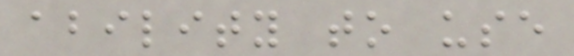ability to use
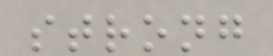strong
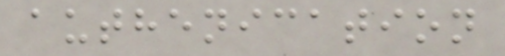authenication
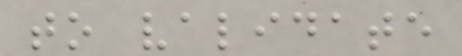to validate
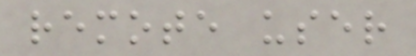remote user
